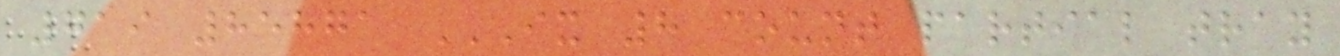719 85871 IX 8 COUNT PARTIAL TRAY
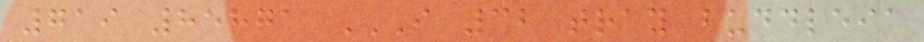719 85871 I 32 TRAY BUDDLEIA
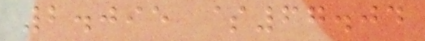2.095 $67.04
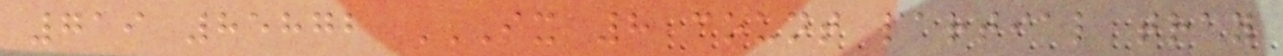719 85872 IX 8 COUNT PARTIAL TRAY
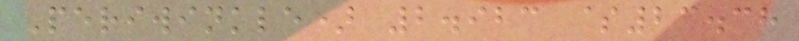Periwinkle) 2.923 $23.38
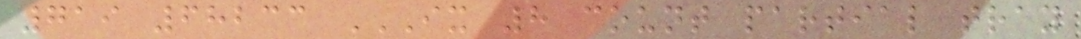719 68233 IX 8 COUNT PARTIAL TRAY
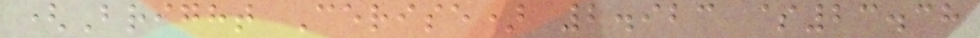(Bright Cerise) 2.923 $23.38
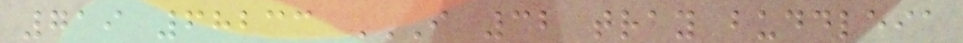719 68233 I 32 TRAY BUDDLEIA
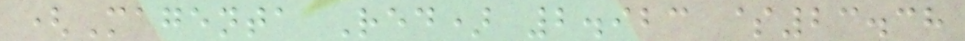(Magenta Red) 2.923 $23.38
